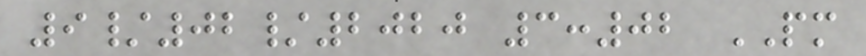9/02/2020 3:02 PM
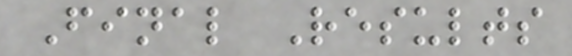Final Results
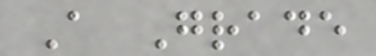A Grade
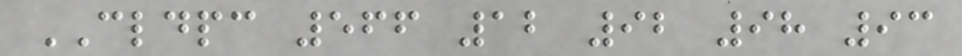CLDPC 566 12 92 98 93
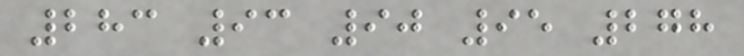283 93 90 95 278
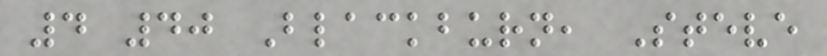4 40 Blackburn, Steve
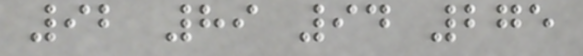92 89 94 275
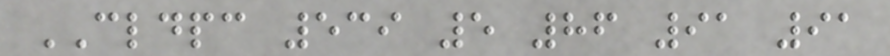CLDPC 539 5 86 91 91
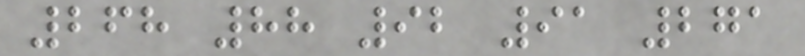268 88 92 91 271
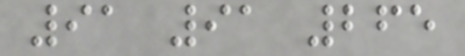91 91 265
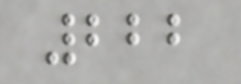222
